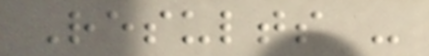Results -
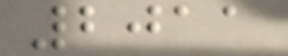2011
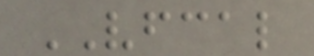VFCAL
